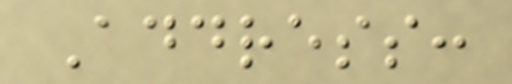Address:
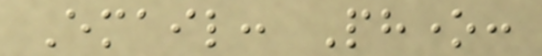Email: Phone:
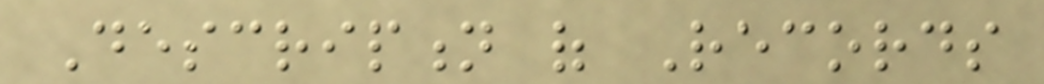Description of Records
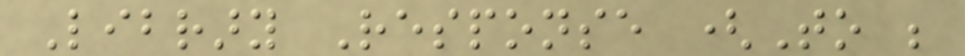Library Response (To be
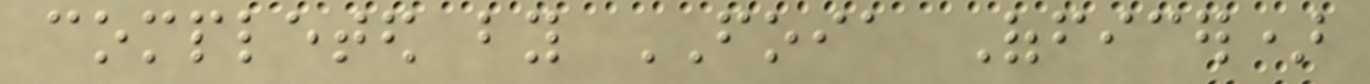completed by FOIA Officer)
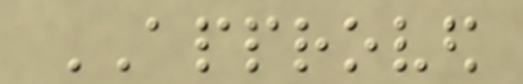APPROVED
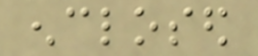enclosed
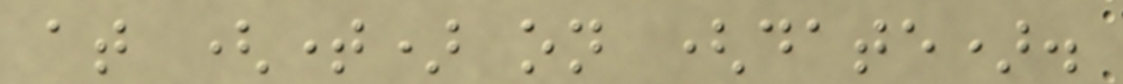at (time) on (date).
